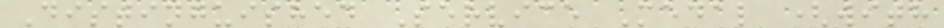Distinguished Service Medal (with
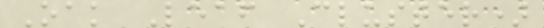Oak Leaf Cluster)
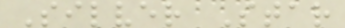Silver Star
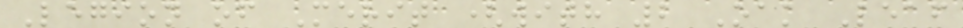Legion of Merit (with 2 Oak Leaf
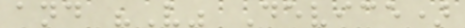and "V" Device)
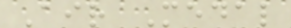Air Medal
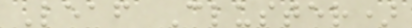Leaf Cluster)
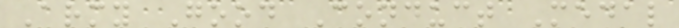Army Good Conduct Medal
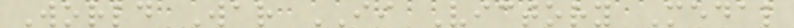World War II Victory Medal
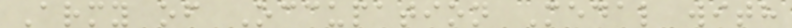Army of Occupation Medal with
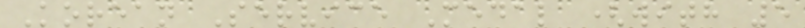Korean Service Medal (with 5
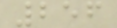256
